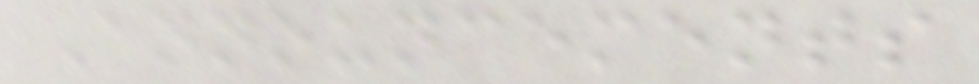Announcements
